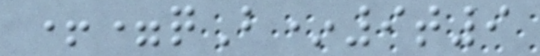+=qB*9t9
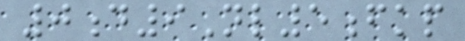0d9Nl5fkp
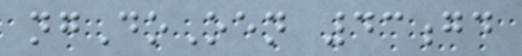ngDoOen 43gd
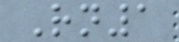Rn1
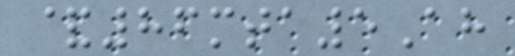&86mta5Ah
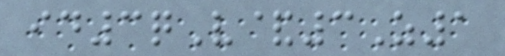id3qV&3Z1
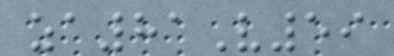za81V59
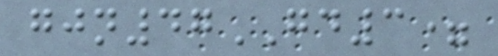gjn47GD3=
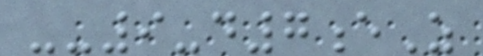--9-d7eZ
